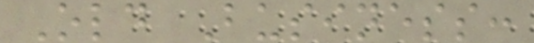Old Business:
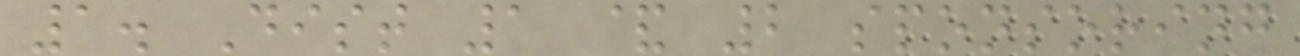1. Dist 1 & 2 sponsoring
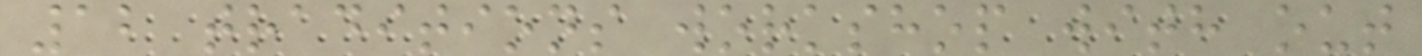12 traditions workshop with out
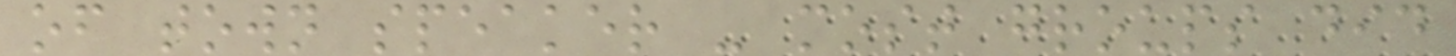of town speaker - most groups did
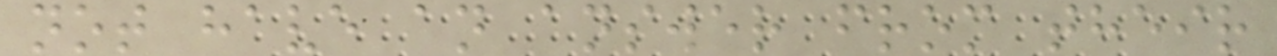not have an answer from their
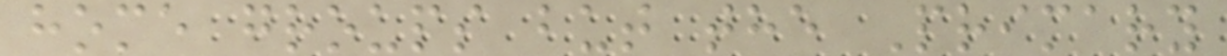home groups but the Primary
